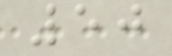50
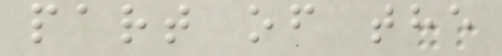part of the
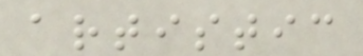artistic
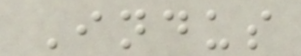Indus
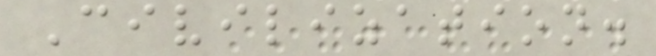Civilization.
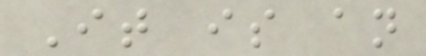It is an
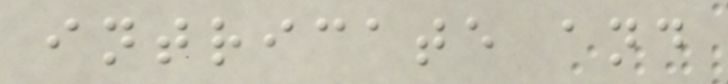intricate and
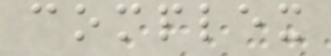complex
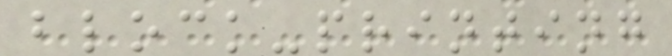block-printing
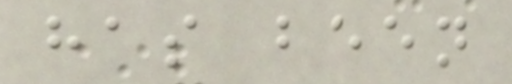has been
